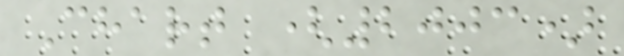Chart (2003)
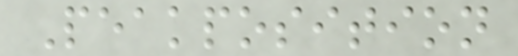Peakposition
